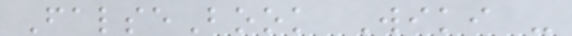FalseBook Wiki -
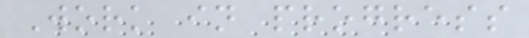Work in progress
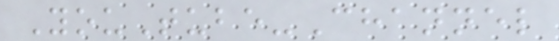YouTube-Channel
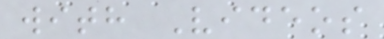with Videos
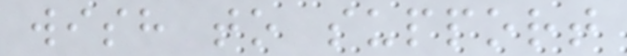wish to support
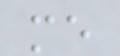me
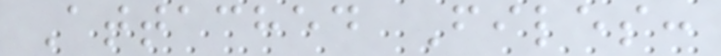Attached Files:
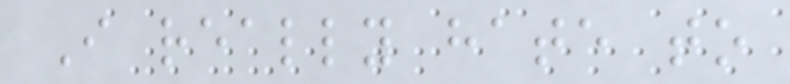I really hate to
